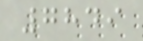7849
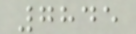7845
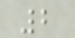2
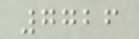7726
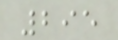295
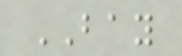BAY
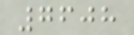7608
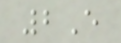2E
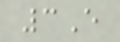3E
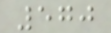570
